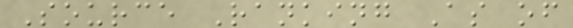Source Ranking As of
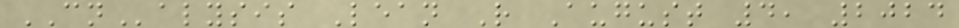CNalysis Lean R August 4, 2024
